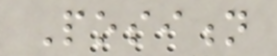Position
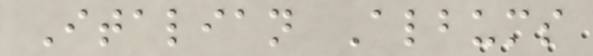Italian Albums
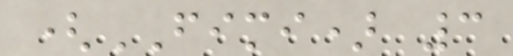(FIMI) 3
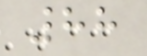88
